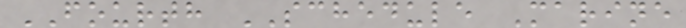FOURTH SCHEDULE Marine
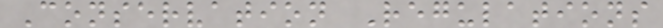Conservation Regulations
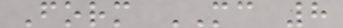Form MC 8
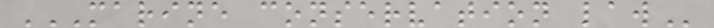MARINE CONSERVATION LAW
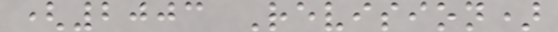(2003 Revision)
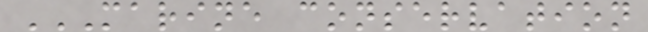MARINE CONSERVATION
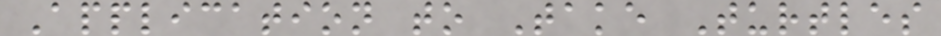Application to Take Turtles
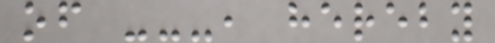of ---, hereby
